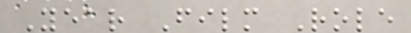Year Film Role
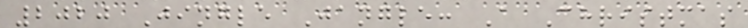2020 Jingle Jangle: A Christmas
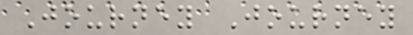Journey Journey
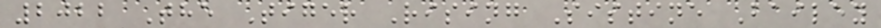2022 The Tiger Rising Sistine Bailey
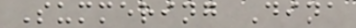Summering Dina
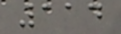114
